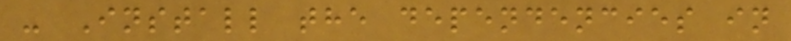- Install the dependencies in
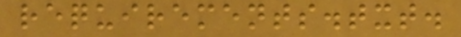requirements.txt.
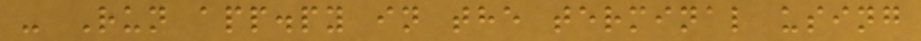- Run app.py in the terminal using
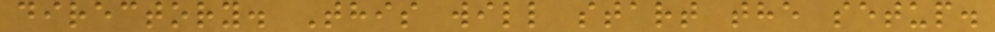directory. This will start the setup.
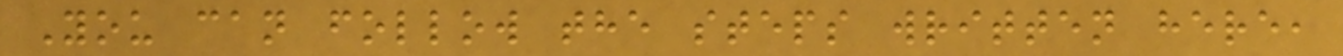You can follow the steps written here,
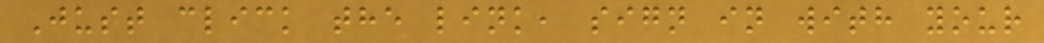Just click the link, sign in with your
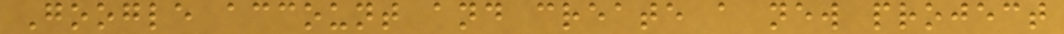Google account and create a new project
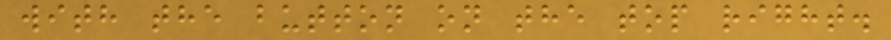with the button on the top right.
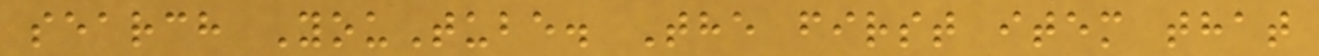search YouTube. The first item that
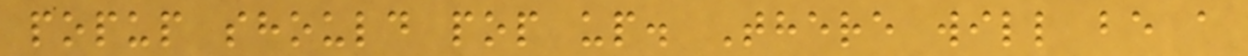popup should pop up. There will be a
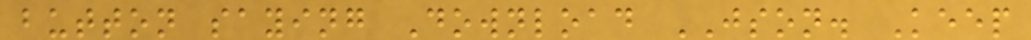button saying Download JSON. Keep
